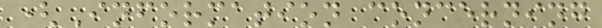(Information concerning
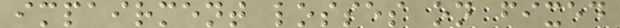impairment losses on fixed
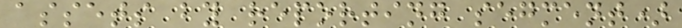assets by reporting segment)
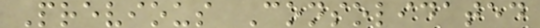Previous Consolidated
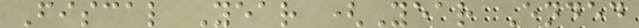Fiscal Year (Year Ended
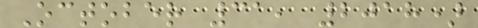October 31, 2018)
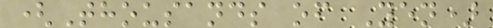(Thousands of Yen)
